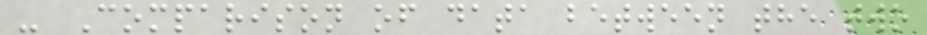- Comparison of data between the two
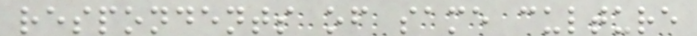respondents of same culture
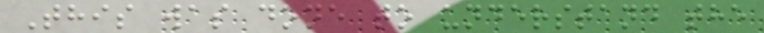This was done to understand the
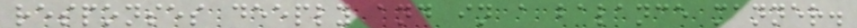responses deeply and in a balance manner.
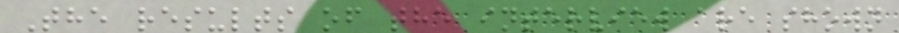The results of the interview are shown
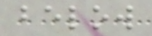below
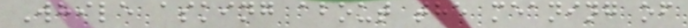While asking about the meaning of
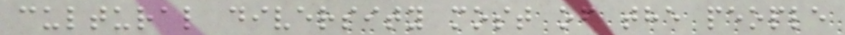cultural diversity most of the people
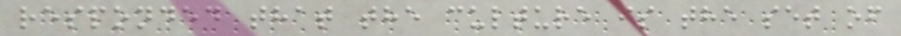responded that the culture is the set of
